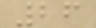26
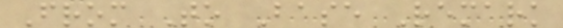From To Base Remark
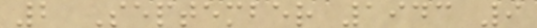2 September 1943 9
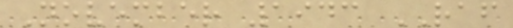November 1943 RAF
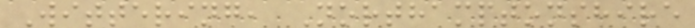Wittering, Northamptonshire
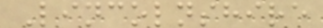Lincolnshire
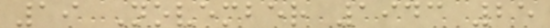19 November 1943 25
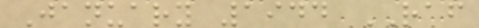January 1944 RAF
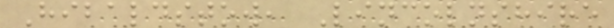Hibaldstow, Lincolnshire
